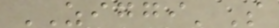ZIGGI'S
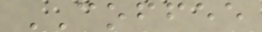COFFEE
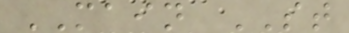MAIN ST
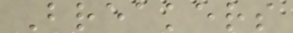Breakers
